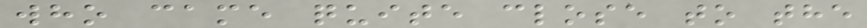who came quite close to the
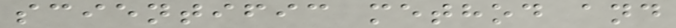scientific method and
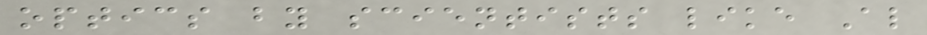optics by scientists like Al
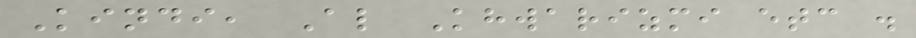Kindi, Al Khwarizmi etc .
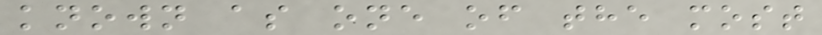known as one of the most
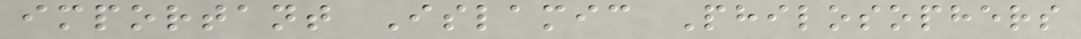important Islamic Philosophers
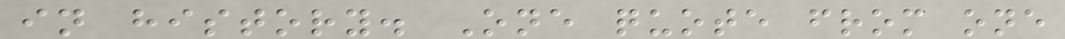in history. One quote from one
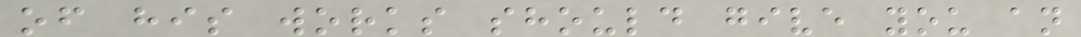of his works should give you an
